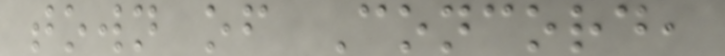town of Concord,
